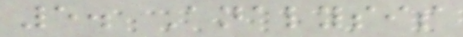5. Analysis
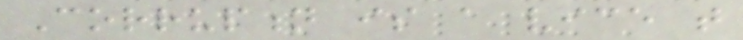Corruption is a vice that
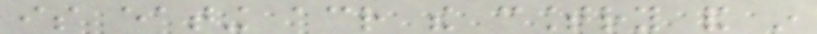is eating across the country and in
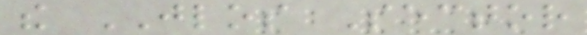the JLOS Sector
